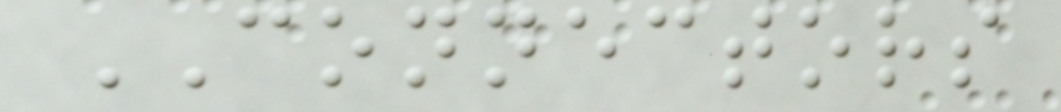CONNECTORS
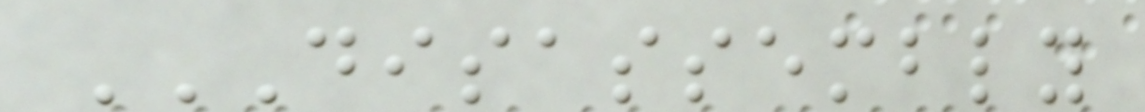DISASSEMBLY
